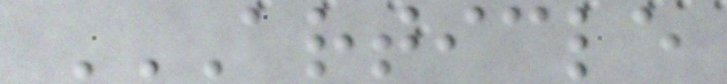ARTICLE
